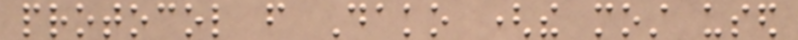protocol from Dako (the most used
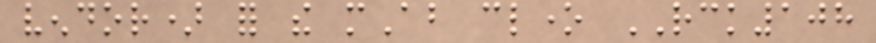vendor) for the mAb clone RCK108
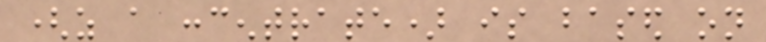(as a concentrate) is based on
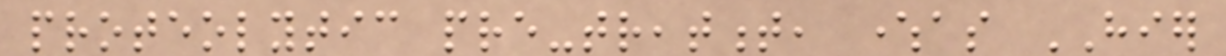proteolytic pre-treatment, whereas HIER
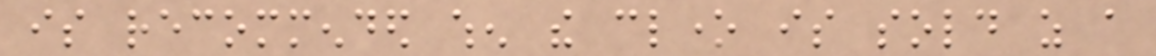is recommended when the clone is sold as a
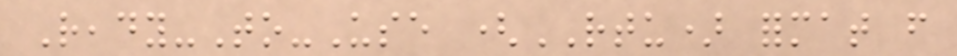Ready-To-Use (RTU) format from
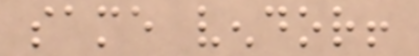same vendor!
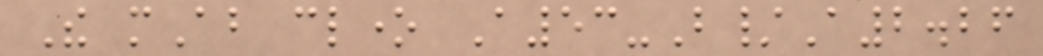The mAb clone A53-B/A2.26
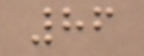86
